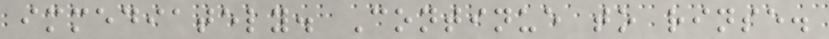immediately. Continue to rinse.
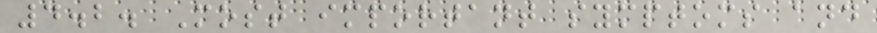4.2. Most important symptoms and
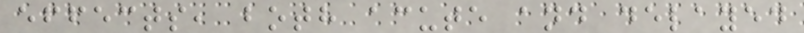effects, both acute and delayed
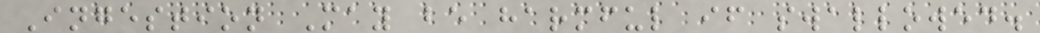Ingestion May be harmful if swallowed.
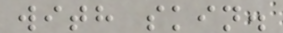with skin.
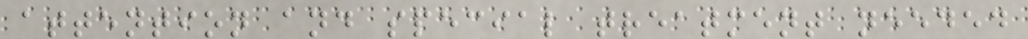attention and special treatment needed
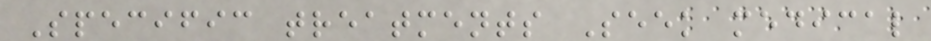Specific treatments Seek medical
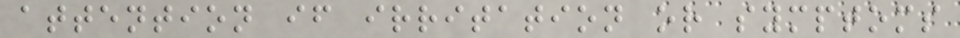attention if irritation or symptoms
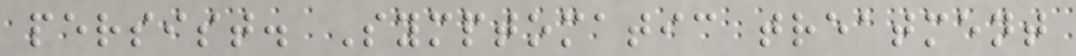persist. Symptomatic treatment
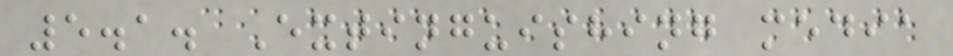5.1. Extinguishing media
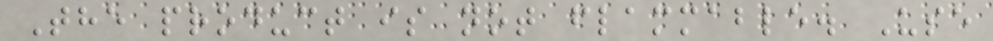The product is not flammable. Use
